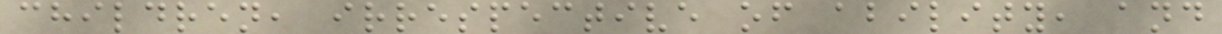children, irrespective of ability, and
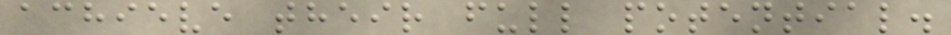achieve their full potential.
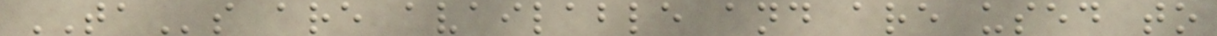TAs are available and are used to
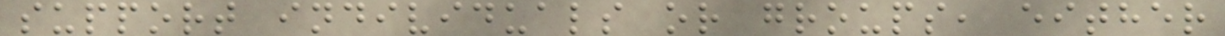support individuals or groups, either
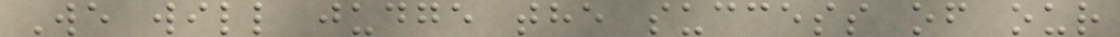We will judge the success of our
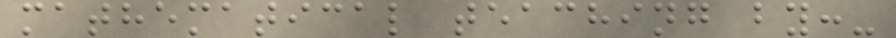mathematical teaching by:-
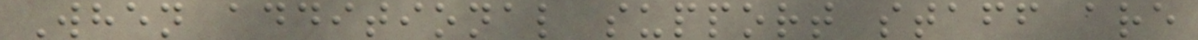When additional support staff are
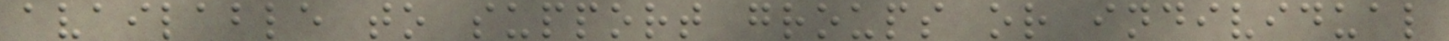available to support groups or individual
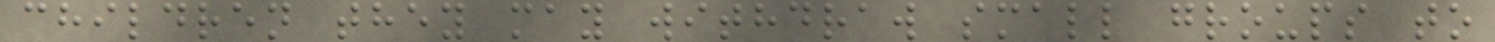children they may withdraw small groups to
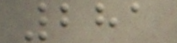281
